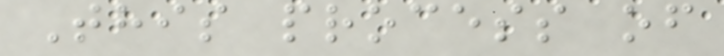This process of
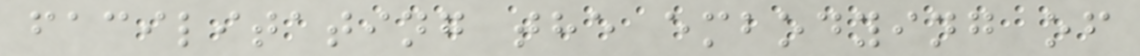facilitating the embodying of
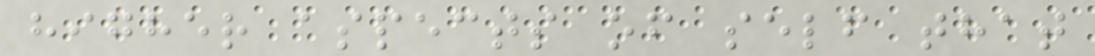higher aspects of self that
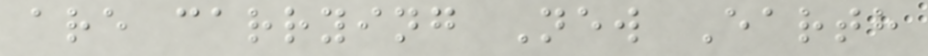are carrying New Earth
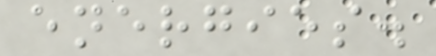energies.
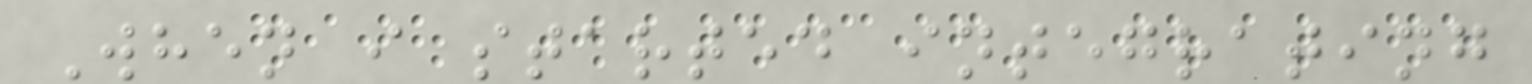When i started integrating
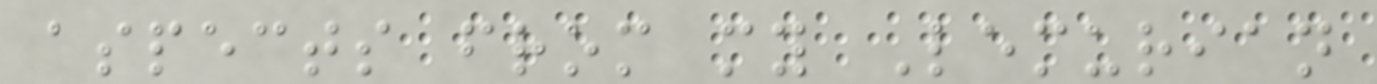aspects from my Lemurian
